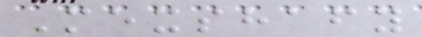Mexshafy
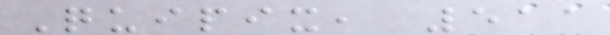Quipix, 511
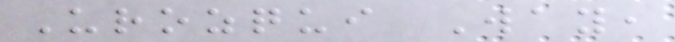Urozqui Way,
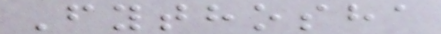Fythosha
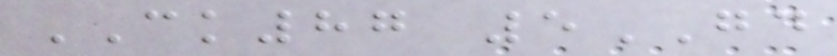CK87 5GD
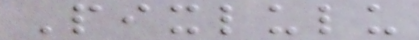Pixlulu
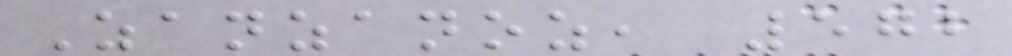Zanzanoz, 572
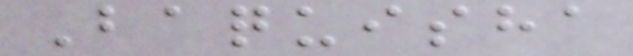Baquisha
